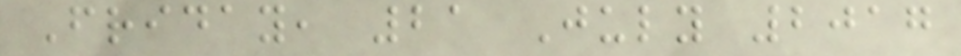Friday, 21 July 2017
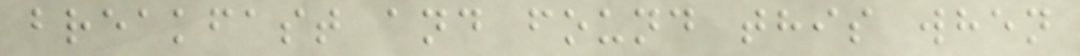breakfast and found this when
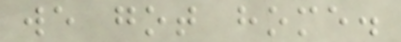we got home.
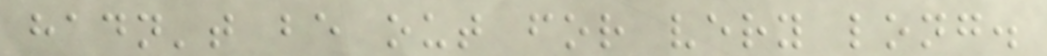hadn't be out for very long.
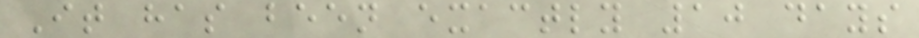It has been exactly 10 days
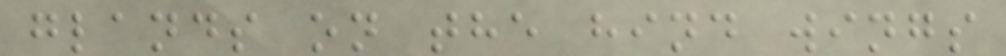glands on the hind wings
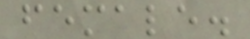female.
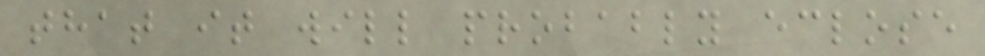that it will probably eclose
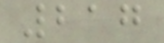217
